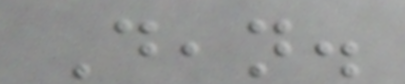Dean.
